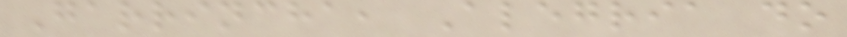Garrincha, Alegria do
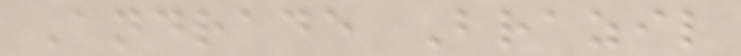Andrade Brazil
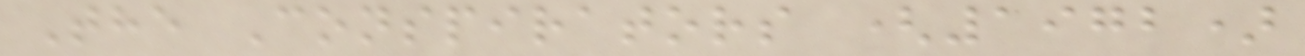The Conspirators (1972)
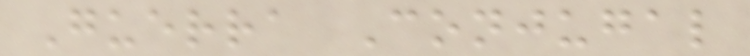Guerra Conjugal
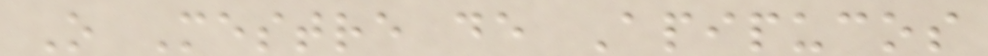O Mestre de Apipucos
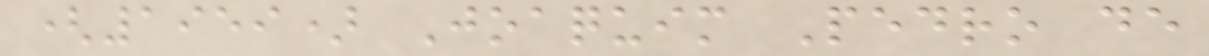(1959) Joaquim Pedro de
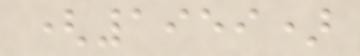(1959)
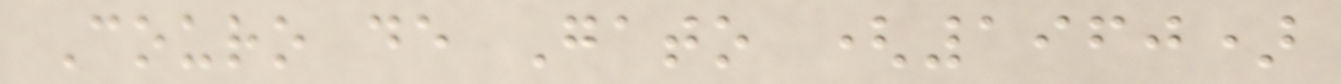Couro de Gato (1960)
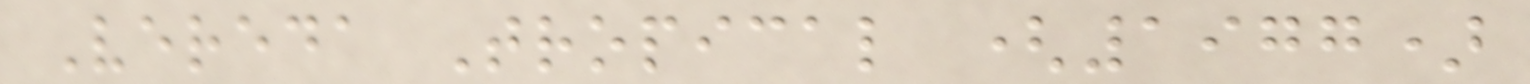Vereda Tropical (1977)
